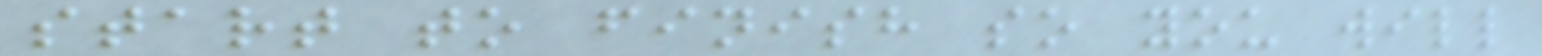start to finish so you will
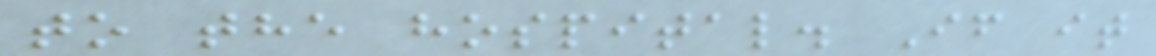to the hospital. If it
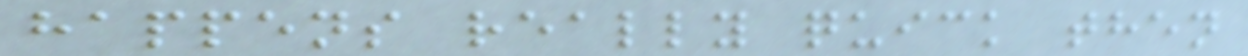happens really quick then
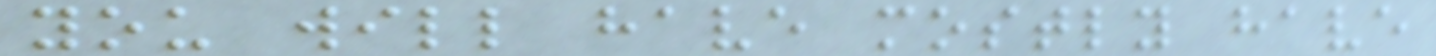you will have mostly have
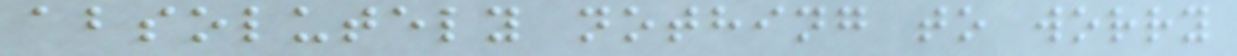absolutely nothing to worry
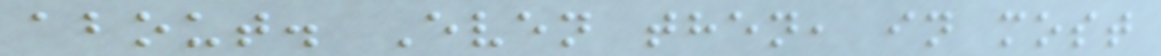about. Even then, in most
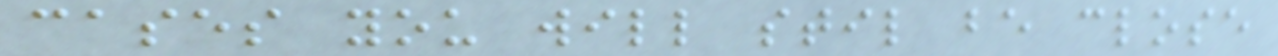cases you will stil be close
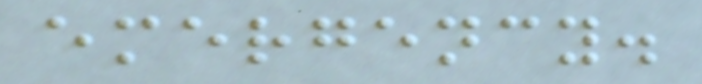emergency.
